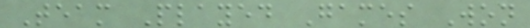Team Played Games Won
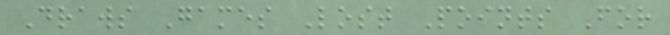Draws Games Lost Points For
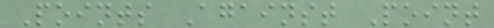Points Against Point
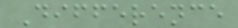Difference
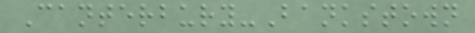Canterbury-Bankstown
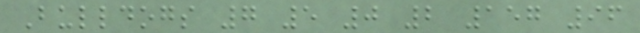Bulldogs 7 5 0 2 157 96
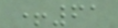+61
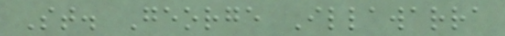St. George Illawarra
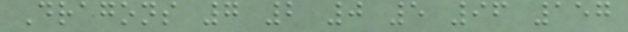Dragons 7 2 0 5 96 157
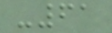-61
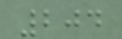204
